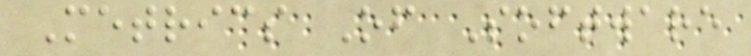Metrics Of Software
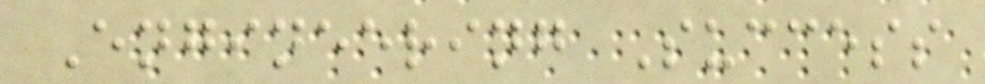Engineering Success
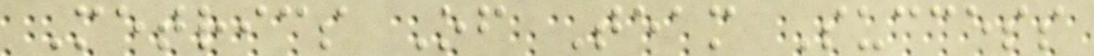Metrics Of Team Success
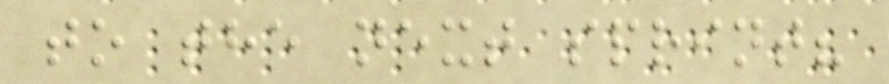to the next sprint?
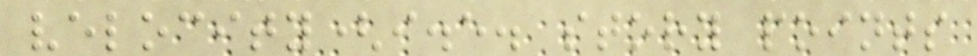velocity(i.e. story points
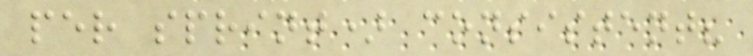per sprint) consistent?
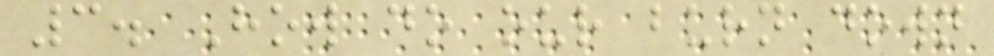3. How do our burn down
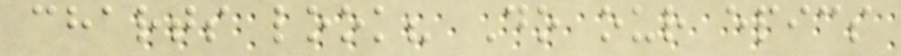charts look? Do our epics
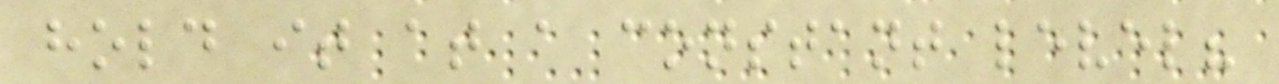hold it at a constant level?
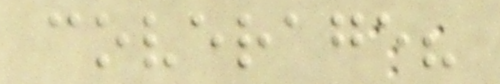coverage?
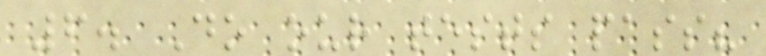6. Do our tests pass?
